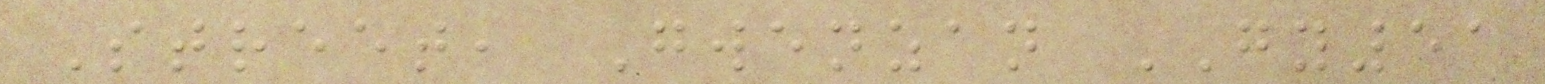Street, Gwenzan GY51
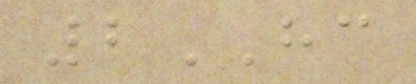2HC
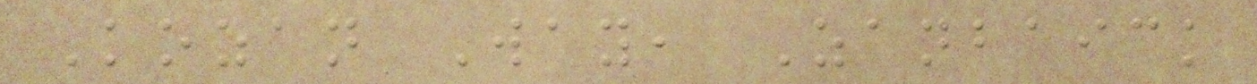Kozan Way, Zanbaick
